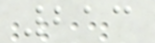213
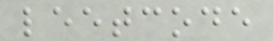leetcode
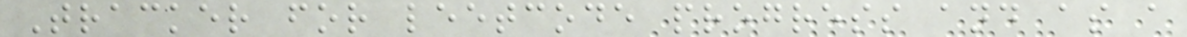Tracker for leetcode progress and as a
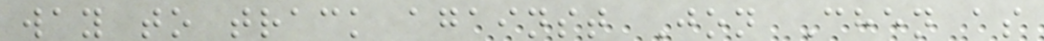way to track against Jon Chen as
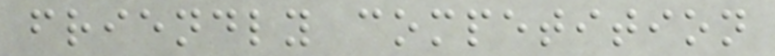friendly competition
